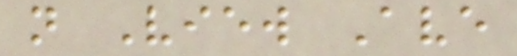n View Ave
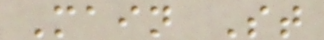Main St
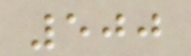500
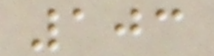103
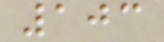103
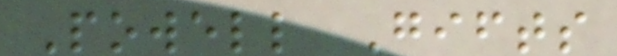Powell Gifts
